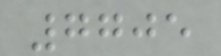7705
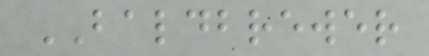BALDBREWER
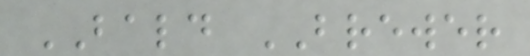BALD BREWER
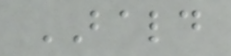BALD
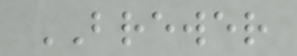BREWER
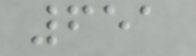651
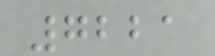7221
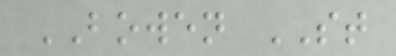BOWEN ST
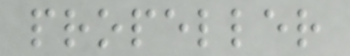propeller
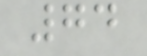74
